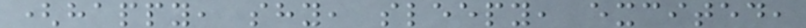(happy, shy, sleepy, excited,
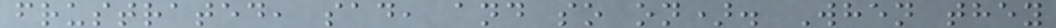frustrated, sad, and so on). When they
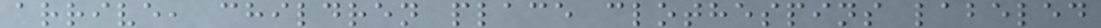arrive, children place clothespins labeled
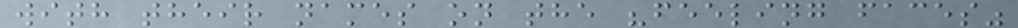with their names on the "feeling faces"
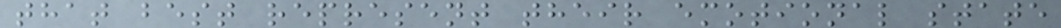that best represent their emotional state
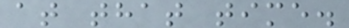at that time.
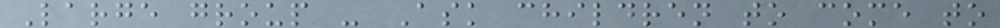Large group - Ask children to come to
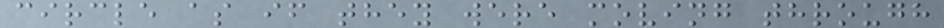circle as if they were moving through
